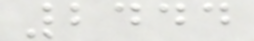2444
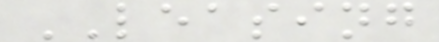LEASING
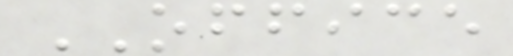OFFICE
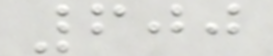600
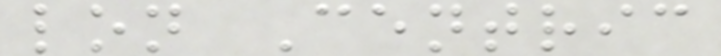lon Centric
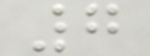7
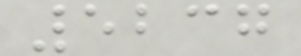5237
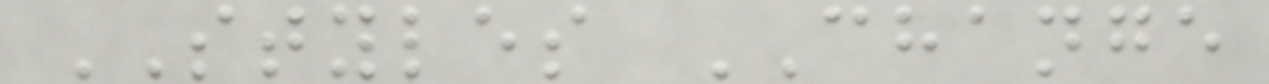STYLES CHANGE
